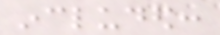included:
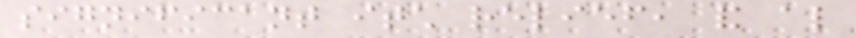significant itch relief, and also
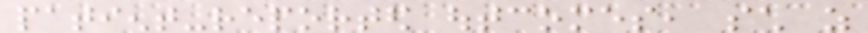patient-reported outcomes, such as
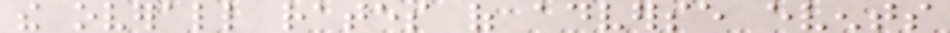the overall rates of adverse events
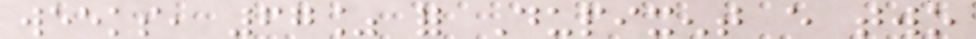weeks, 67% for Dupixent every two
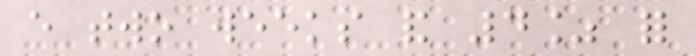every two weeks and 4% for
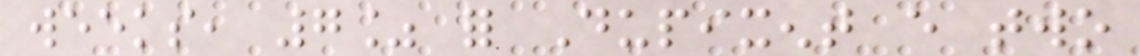weeks, 7% for Dupixent every two
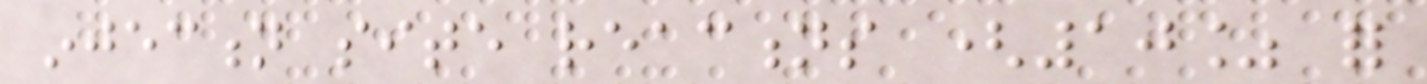injection site reactions (10% for
